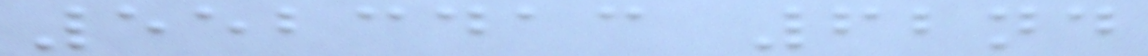5523413 62nd
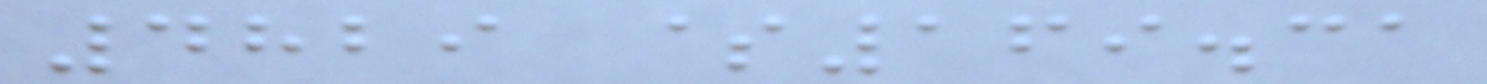4829 $169.31
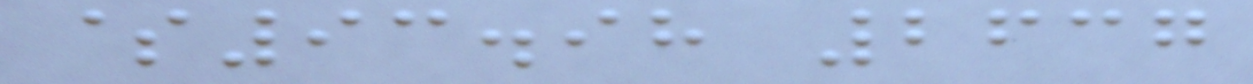$93.98 2637
